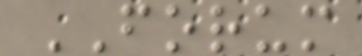FORUM
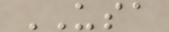USA
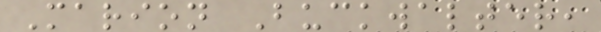Marion Buckwalter,
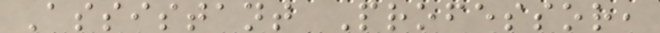Assistant Professor,
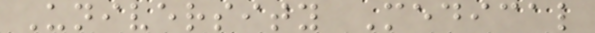University Medical
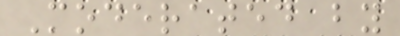Moderated by
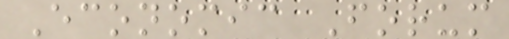Economic Forum
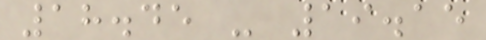18.45 - 19.15
